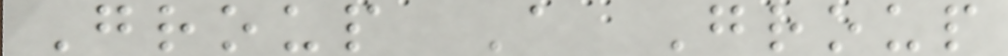Group A Group
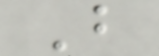B
